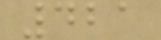421
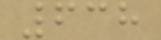638
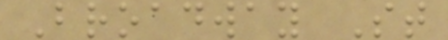Broadway St
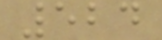524
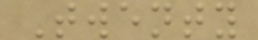Twenty
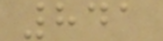841
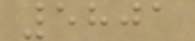5801
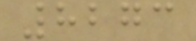8273
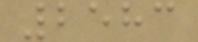2583
